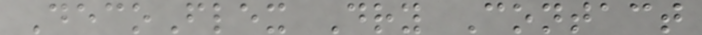DecoFlex Dry Contact
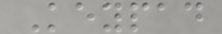Keypad
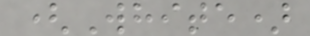(White)
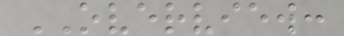OVERVIEW:
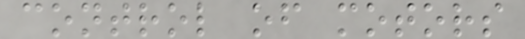control of motors
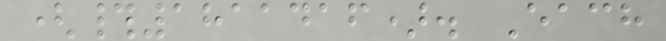(#1811416). Each
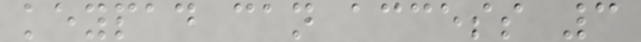keypad can access 3
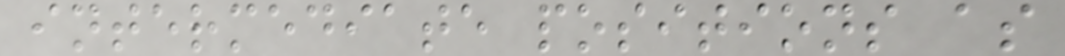intermediate positions as
